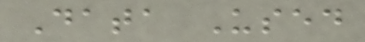Data Used
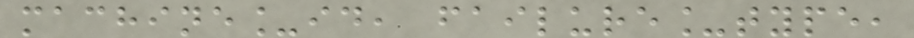machine_id, failure_type,
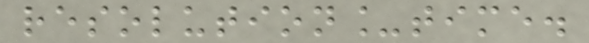resolution_time.
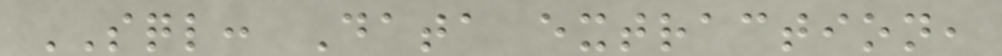SQL: Data extraction,
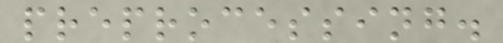preprocessing.
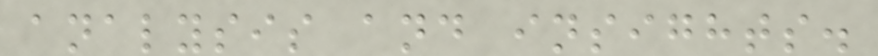analysis and insights.
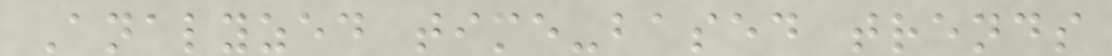Analyzed time-based trends
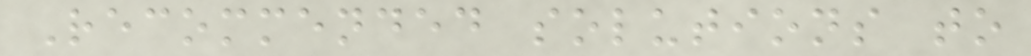Recommended solutions to
